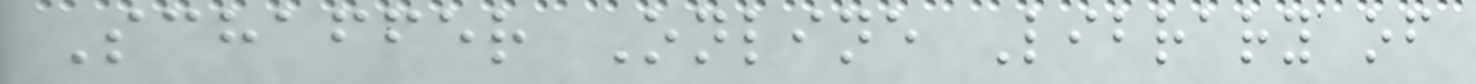Schaffer Online Library of
